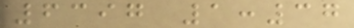6397 1:37
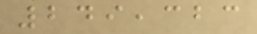249,323
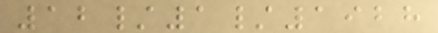12/1/1928
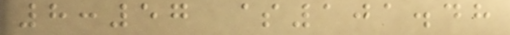8:57 $101.48
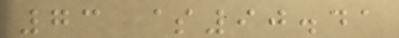73 $90.41
